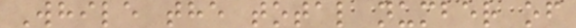While the total number of
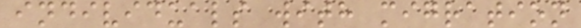individuals with migration
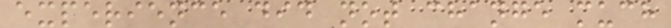experience did not change much
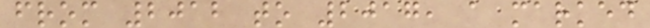from 2012 to 2017, a marked
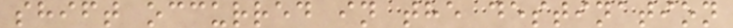shift occurred in the destination
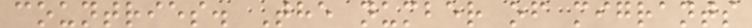countries. The number of migrants
